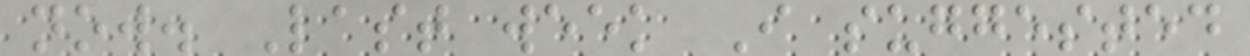now. Last week I suggested
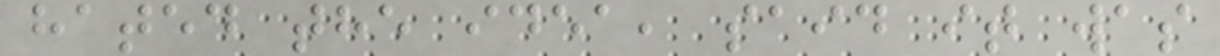hated the idea, said it was
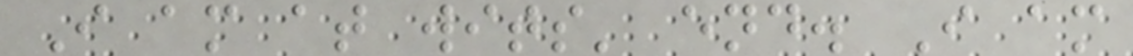I am at wits' end. I am
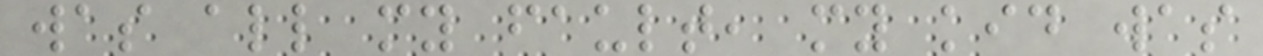was all my fault, my kid was
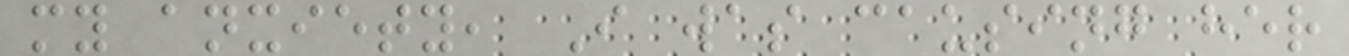my anxiety, I was causing her
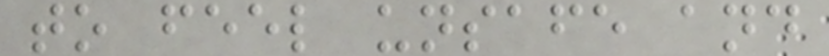to feel unsafe and
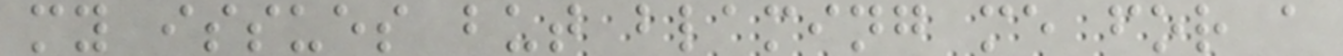my issues but blaming me for a
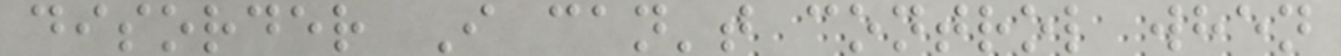disorder I can't control when
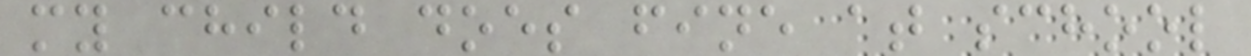my child does fine at school
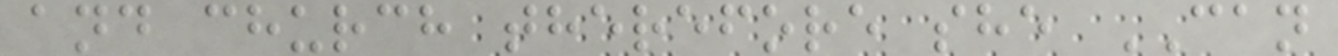and church therefore she CAN
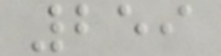259
